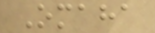Omaha
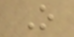O
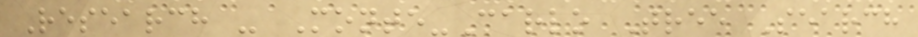Research - Monte-Carlo Tree Search
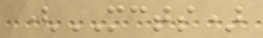(MCTS)
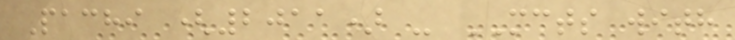Pachi (2011) - MCTS with
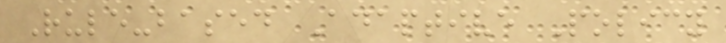Rule-based Adaptive Policy
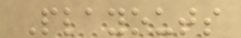Playouts
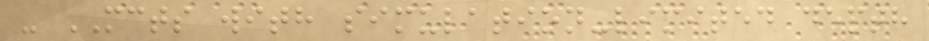- MCTS with simulation-limited depth
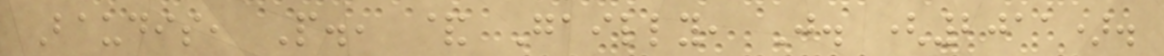Baudis, P., & Gailly, J. (2011).
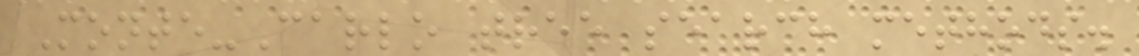Monte-Carlo tree search methods.
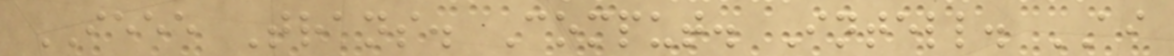IEEE Trans. Comput. Intell. AI
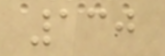130
